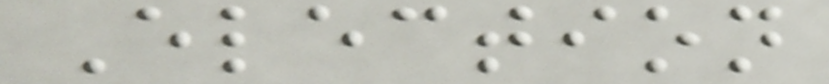Election
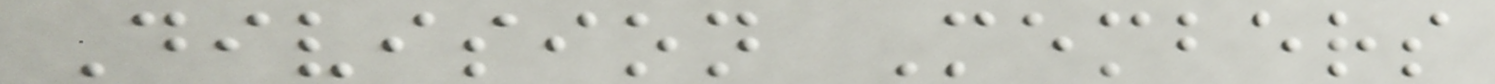Division Members
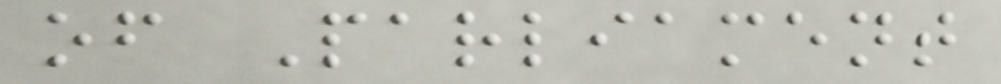of Parliament
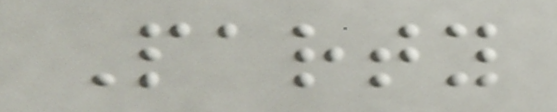Party
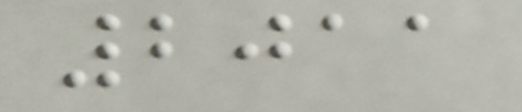2011
